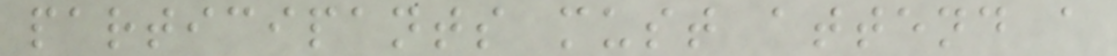participants must attend a
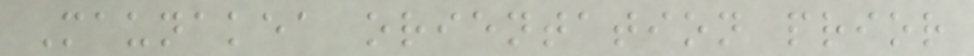Maunakea orientation prior
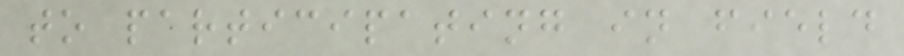to participating in field
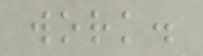work.
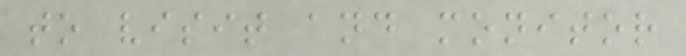to visit and monitor
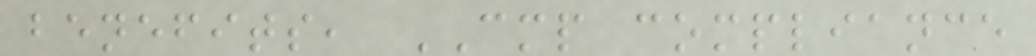benefits, CMP compliance
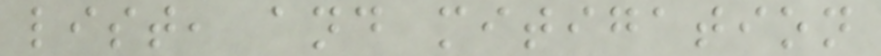list, and mitigation
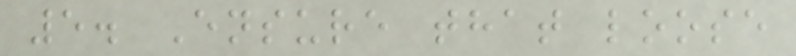5. Ensure that loose
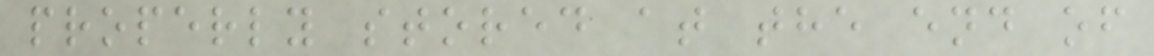properly stored at the end of
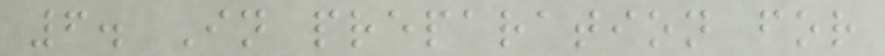6. In preparation for
